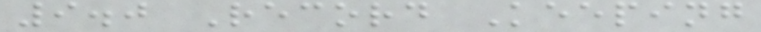9.0 Record Keeping
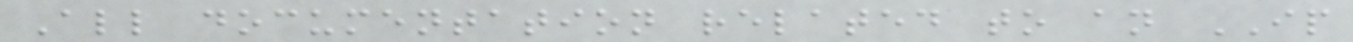All documentation related to an IP
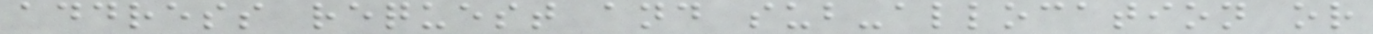address request and sub-allocation or
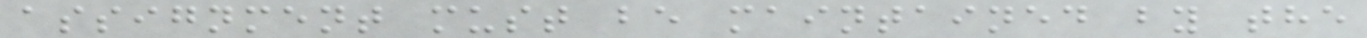assignment must be maintained by the
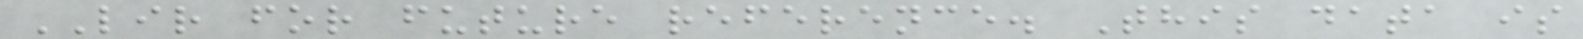LIR for future reference. This data is
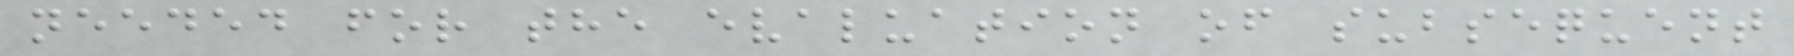needed for the evaluation of subsequent
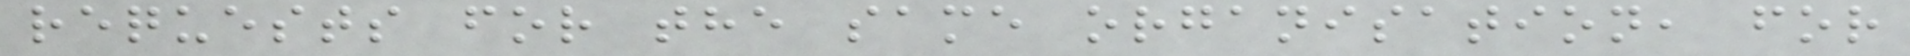requests for the same organisation, for
